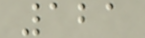121
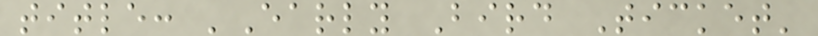title: 'Early Bird Ticket'
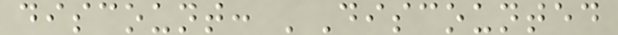discount: 'Discounted
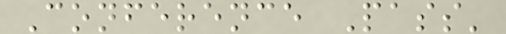Conference Pass'
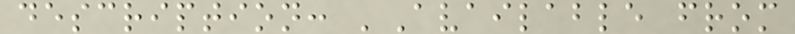description: 'Available from
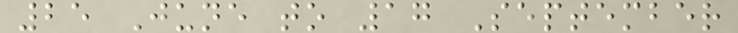25 June to 17 September
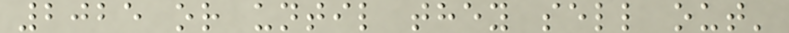2025 or until they sell out'
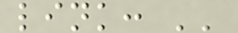link: ''
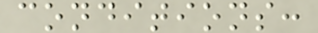conditions:
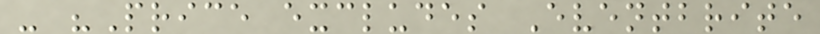- "Price excludes Eventbrite
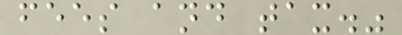fees and tax."
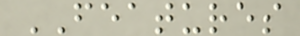FEATURES
